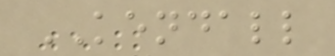KENDALL
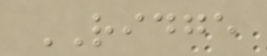RIDGE
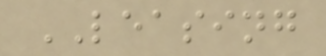LEASING
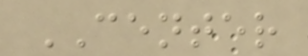CENTER
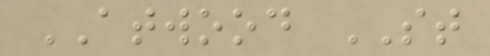ATWOOD ST
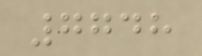7748
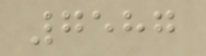7587
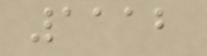1112
